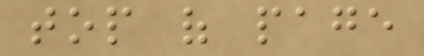top of page
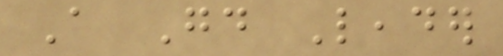A Good Leader
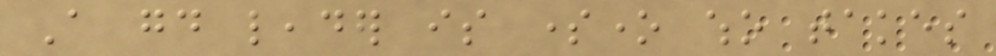A good leader is someone who takes
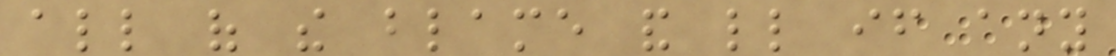all of the blame and little if any
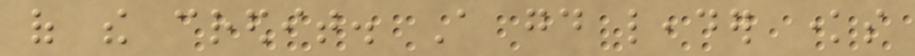of the credit. A good leader knows
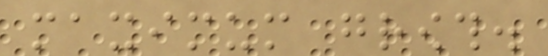maximum growth.
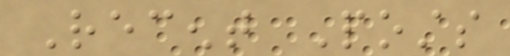Recent Posts
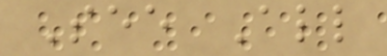See All
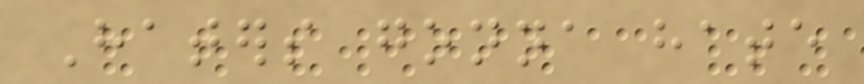Haters gonna hate
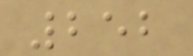252
